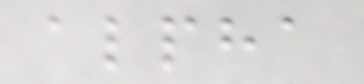alpha
